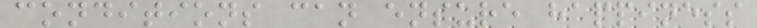conditions can ensure happiness
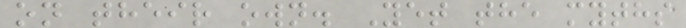on their own. Yet the myths
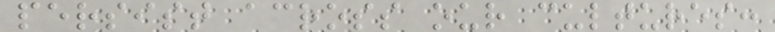persist across our cultures:
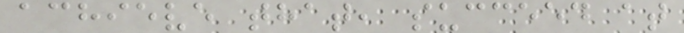achieve that, succeed at
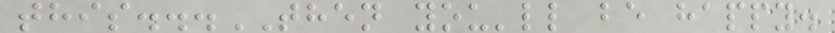this...THEN you'll be happy.
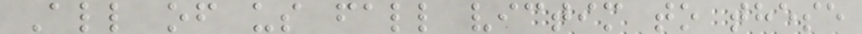All of us fall victim to these
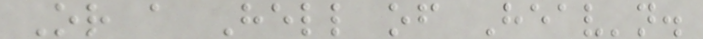Or a Hell of Heav'n.
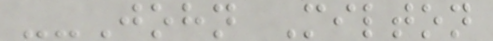--John Milton
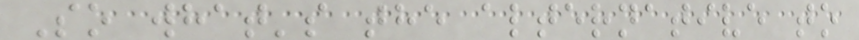So what's the alternative to
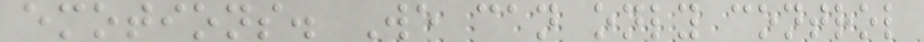emotions. We can only control
